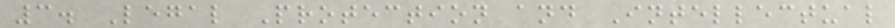3. Legal Protection and Intellectual
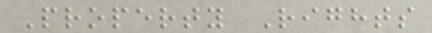Property Rights
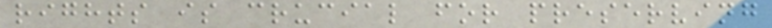rights is crucial for preserving
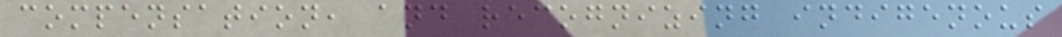compensation, and recognizing indigenous
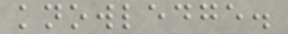knowledge.
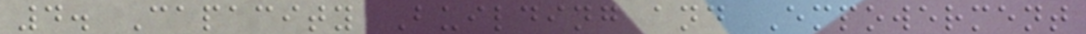4. Capacity Building and Empowerment
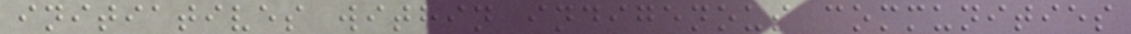initiatives within indigenous communities
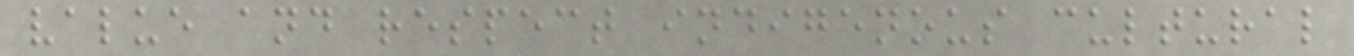value and respect indigenous cultural
